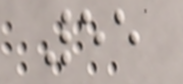55
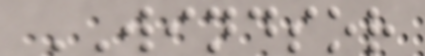WINDSOR
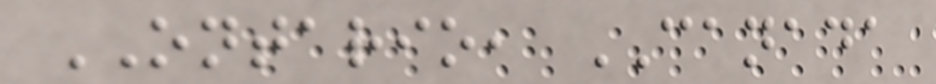ONTARIO, CANADA
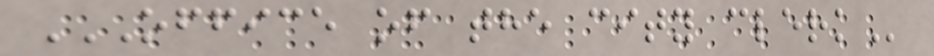OFFICE OF THE CITY CLERK
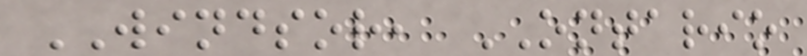WINDSOR, ONTARIO
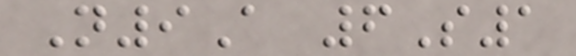N9A 6S1
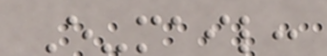E-mail:
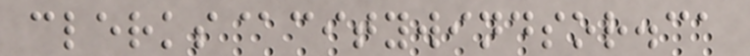clerks@citywindsor.ca
